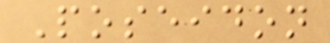Poseidon
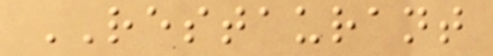RESTAURANT
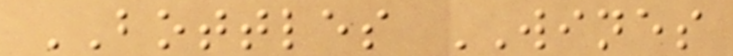BOTTLES WINES
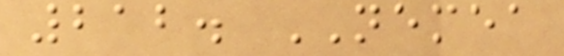212. NEMEA
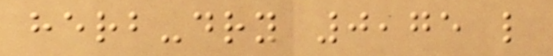herb-dry 0,75 l
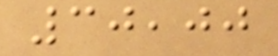30,00
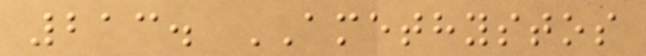213. AMETHYSTOS
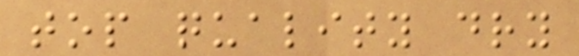top quality dry
